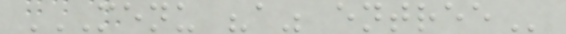MENU "A" ENTREE
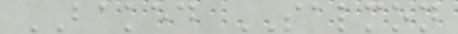BAKED SALMON
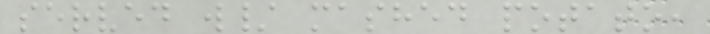served w/ mashed potato,
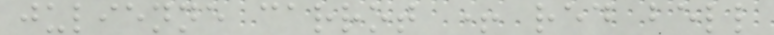julienne carrot + red bell
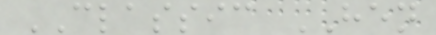CLASSIC HEN
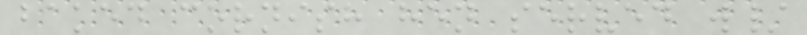baked cornish hen served w/
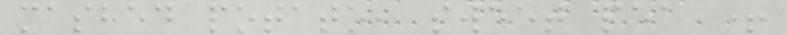mashed potato, sweet pea +
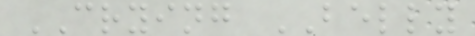CRYING BELLY
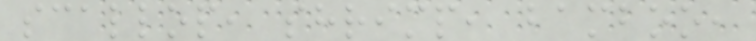scallop, shrimp, bamboo,
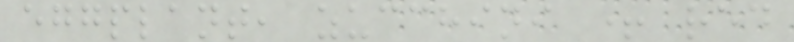eggplant, zucchini + red
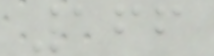166
